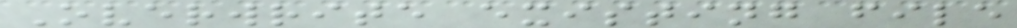Overwrite existing file
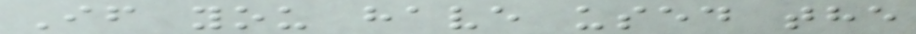If you have used the
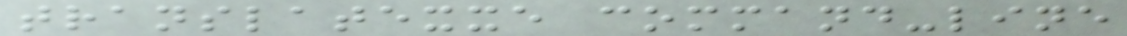translatexxe command-line
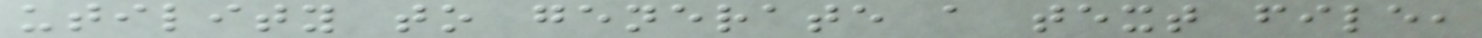utility to generate a text file,
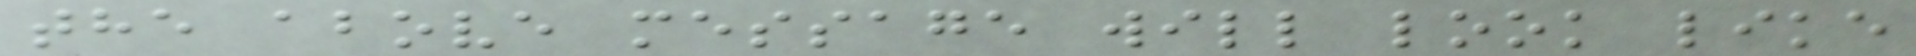the above message will look like
